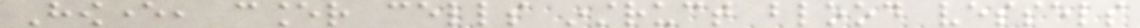However, cancer cells instruct blood vessels
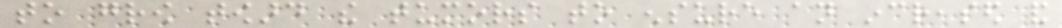to grow toward the tumors to ensure an increased and
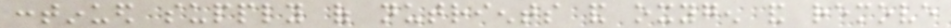continued supply of nutrients and oxygen and remove
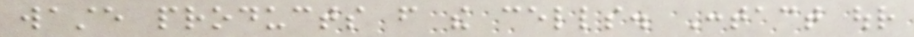waste products from the cells. Contact our
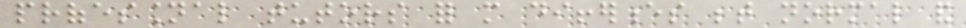professional tutors for more differences between normal and
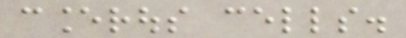cancerous cells.
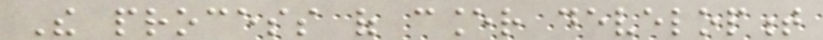The process of cancer development
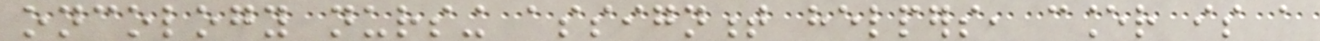oncology nursing assignment helpers, cancer is a
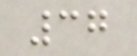37
